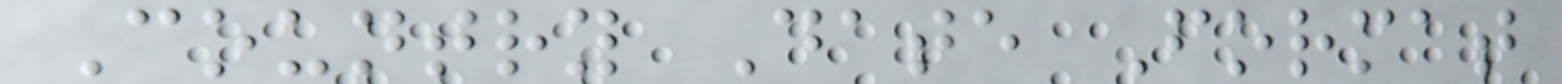Country Date Format
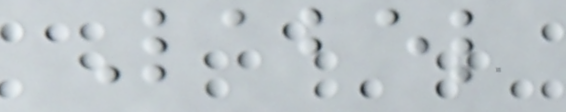Label
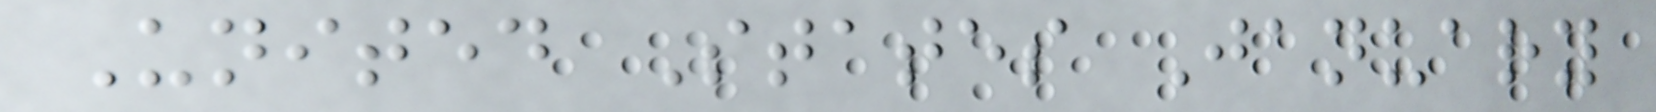United States January
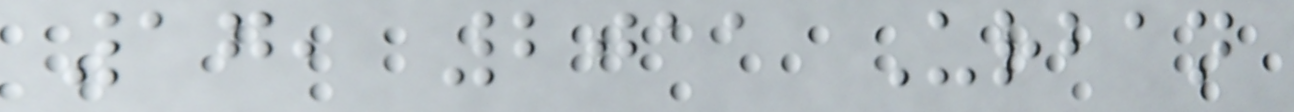17, 2011 Urban
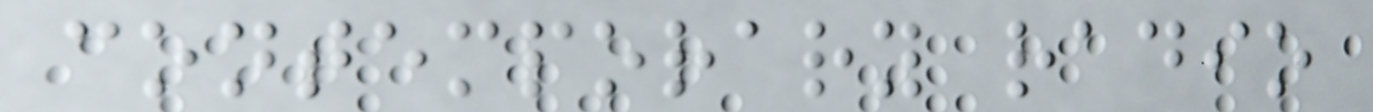contemporary radio
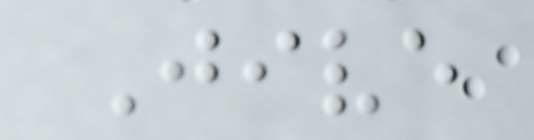Jive
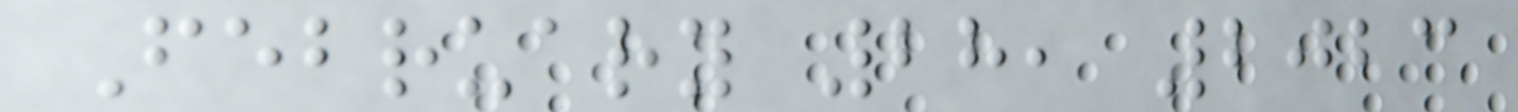February 28, 2023
